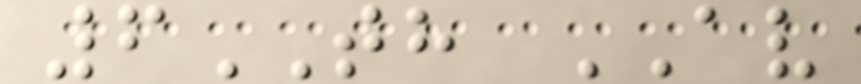6TH AV
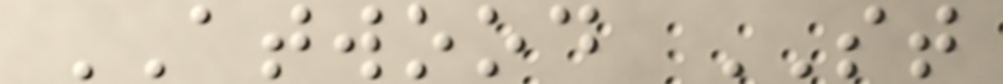ATWOOD ST
